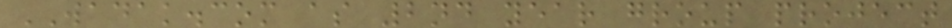WADAK.com as 2nd year group project
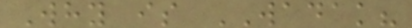Why is WADAK?
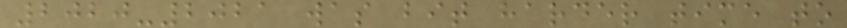2020-2021 was bit harder time to
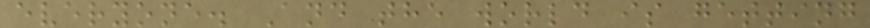everyone. And the world is getting
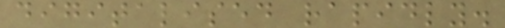digitalised rapidly.
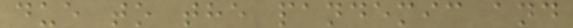due to the pandemic and
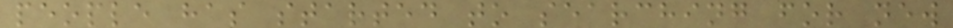people has started to searching for new
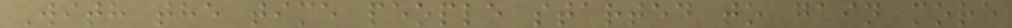With the time people started to gain more
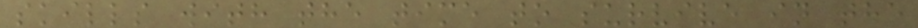skills with the time to survive in the
